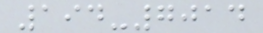194-7014
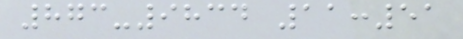873-9834 11:51
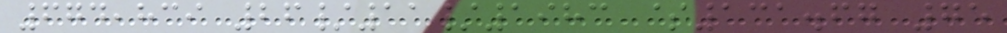674,839 26/11/1983 $131.67 75
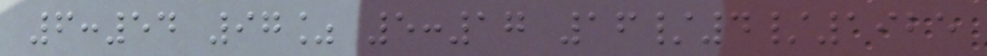6:54 97% 5:17 16/4/1925
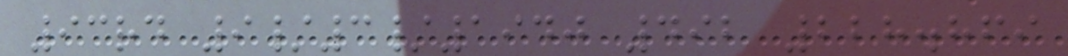93rd 9/3/1940 492 228.869
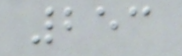253
